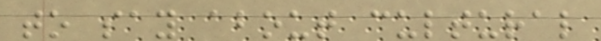to say about cultural
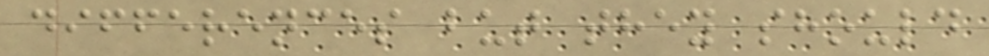differences but they should
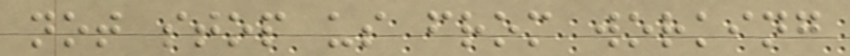not stop us from working
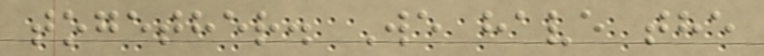together. We have the
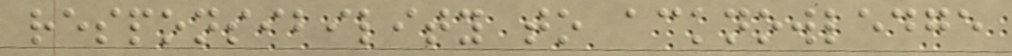responsibility to acknowledge
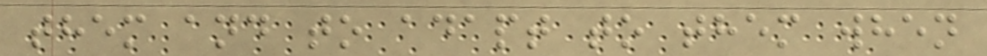them and to adapt to them when
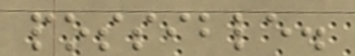possible.
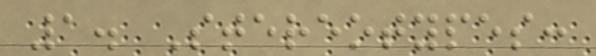1. Stereotypes:
